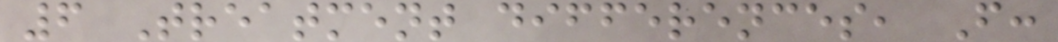6 Treatment differences, F:
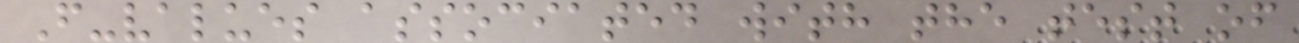F-values associated with the test of
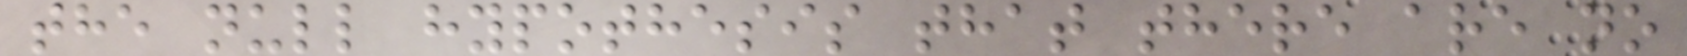the null hypothesis that there are no
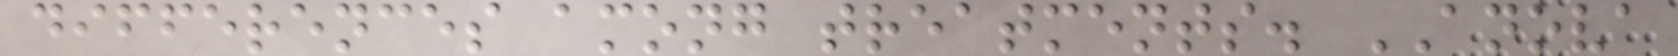differences among treatments. ANOVA
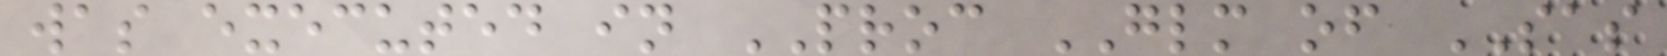was executed in PROC GLM of SAS
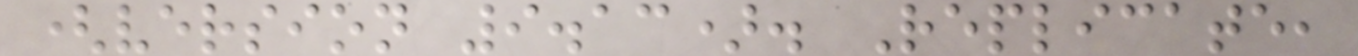(version 9.13). Replicate,
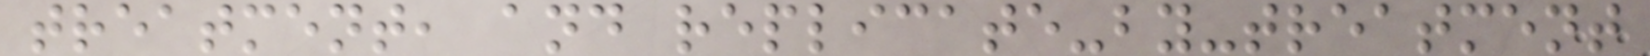treatment, and replicate-by-treatment
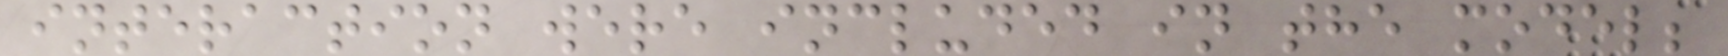interaction were included in the model;
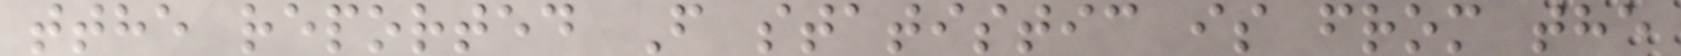tthe reported F statistic is from the
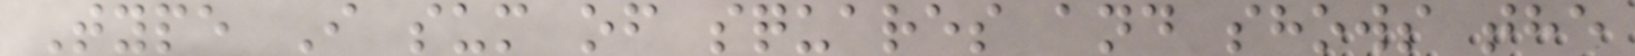Type I sum of squares and shows the
